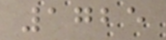1725
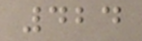424
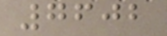7602
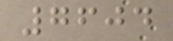7604
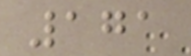171
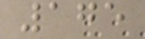175
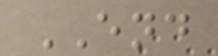END
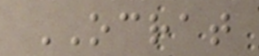OCRAT
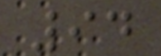94
